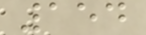154
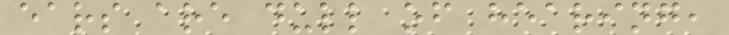ears are dull of hearing,
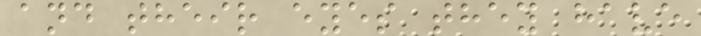and their eyes they have
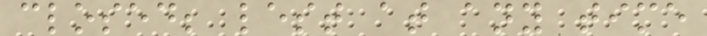closed; lest at any time
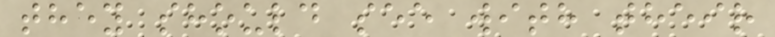they should see with their
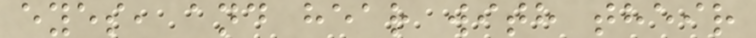eyes, and hear with their
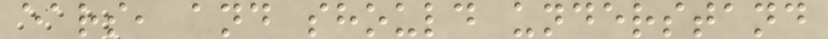ears, and should understand
